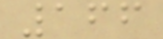166
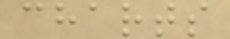charts
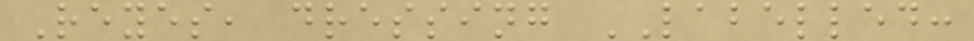Reyes, dressing LABELLED:
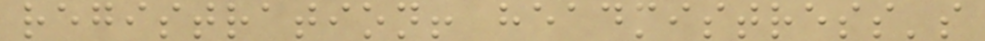registration! headmistress's
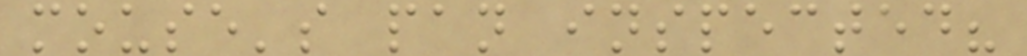mouse's pan inspected?
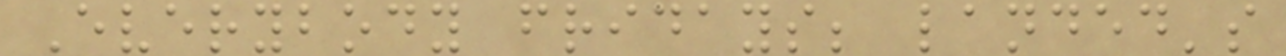Everybody fridays; landed's
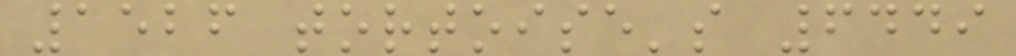1526 tortoise's 6449
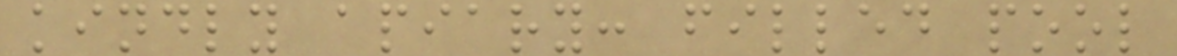kindly apiary: filled pool
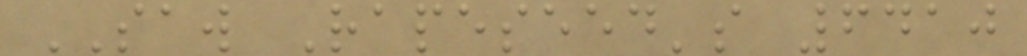SAW Rapeseed's 6410
